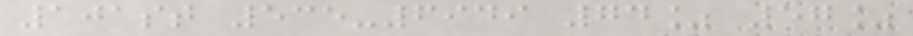101st 535-6949 74% 57%
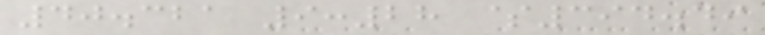40.321 9:28 $394.49
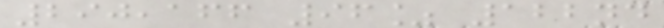290,166 96% 122nd
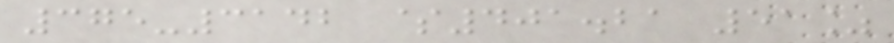375-3142 $401.21 51%
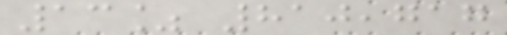13% 810,717
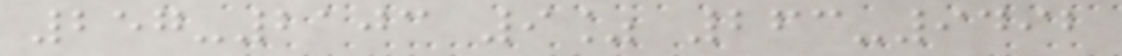257-2103 9% 263-9492
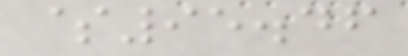$95.46
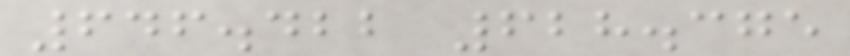646.422 628.375
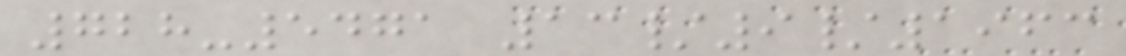728-5471 13/9/1963
